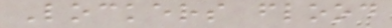Lockers flood
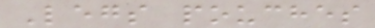Legs pouches
